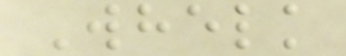Whelk
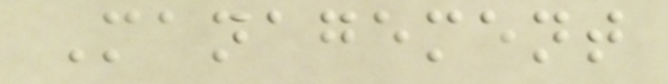Management
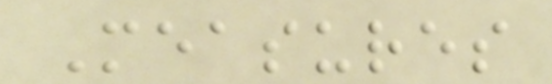Measures
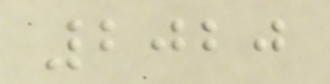2020
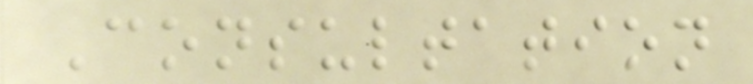Consultation
